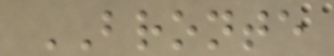BRONTE
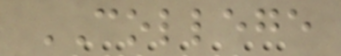COLLEGE
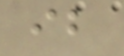ib
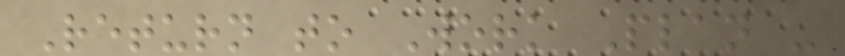Return to Work Plan -
